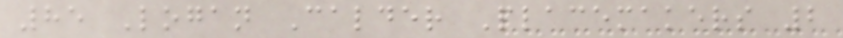85 Logan Calder Placemakers 2
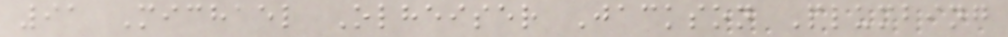91 Michael Olheiser Jackson Plumbing
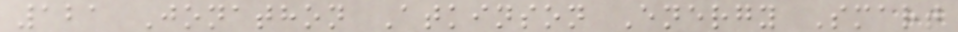121 Jonathon Atkinson Energy Smart
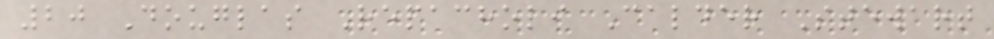20 Douglas Repacholi Calder Stewart
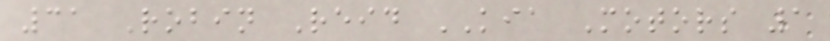31 Robin Reid KIA Motors 1
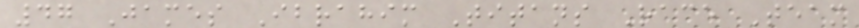47 James Ibrahim Titans Race Team
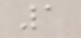1
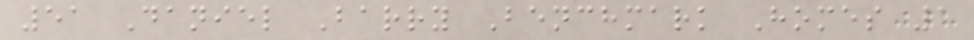51 Daniel Barry Benchmark Homes 1
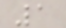1
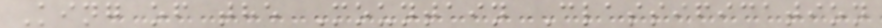King of the Mountain Classification
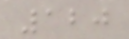120
